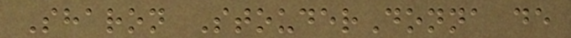Sharon StouderDonna de
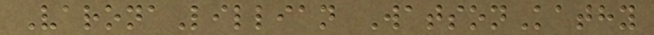VaronaLillian WatsonKathy
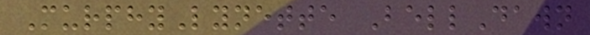MurphyLynette BellDawn
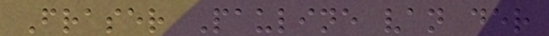Fraser Pauline van der
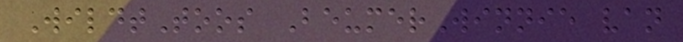WildtToos BeumerWinnie van
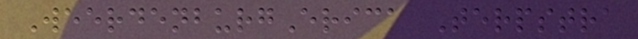WeerdenburgErica Terpstra
